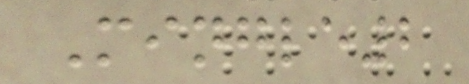Mingle2
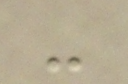-
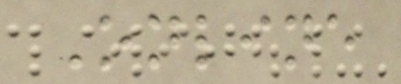Online
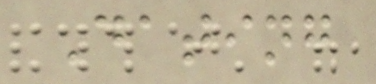Dating
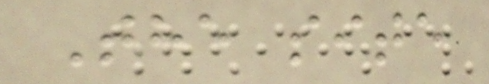The site
